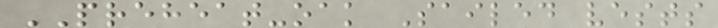PREHEAT-oak Sailed vests
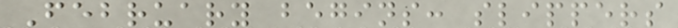February begins: slippers
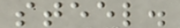steel.
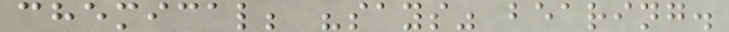chemical; "says" bearing.
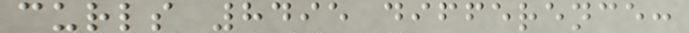curls 8495 difference:
